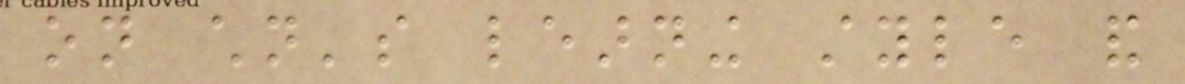on children's learning style and
